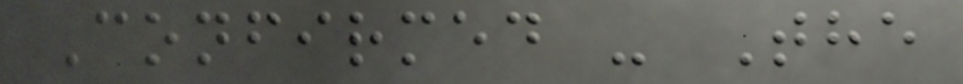Confirmed - The
